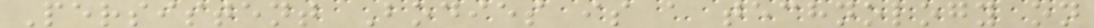Persistent Bodies is a technology on
